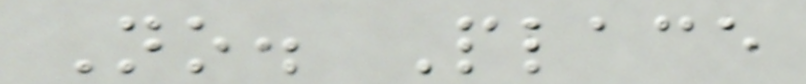No. Place
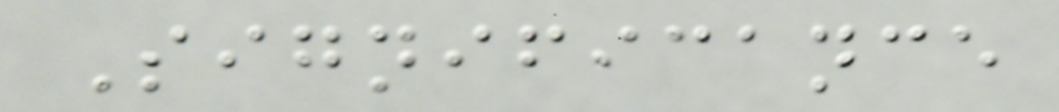Significance
